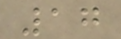17
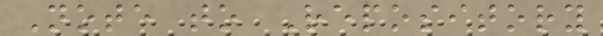Note to Repository
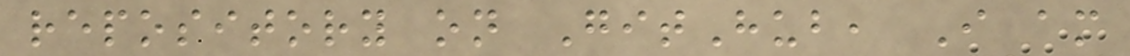repository on GitHub, I am
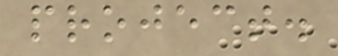project.
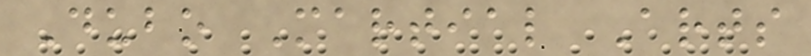Dubo Martial Arts
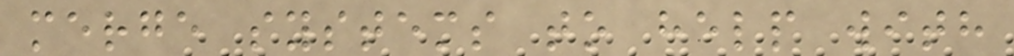merge systems to help with
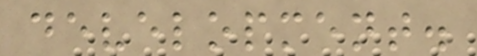development.
